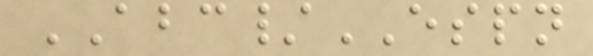ABC/ESPN
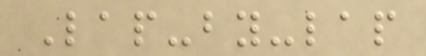Lap-by-lap
